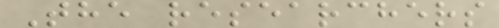The researchers
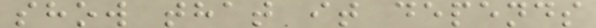show that it depends
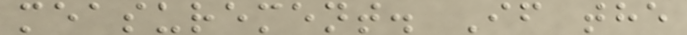measurement. If the
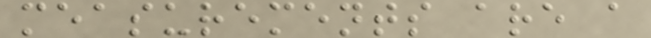measurements are a
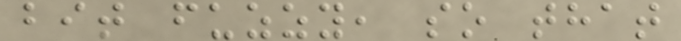bit fuzzy, so that
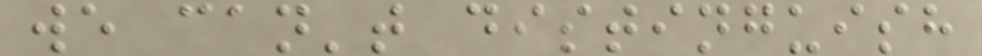we can't distinguish
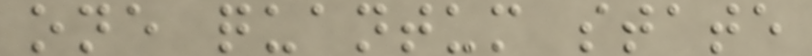one quantum state
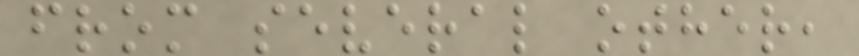from several other,
